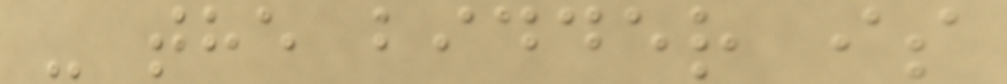- the bidder is
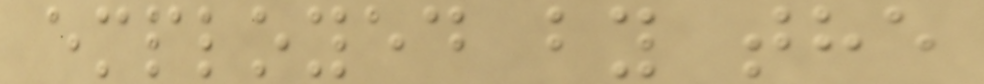employed by the
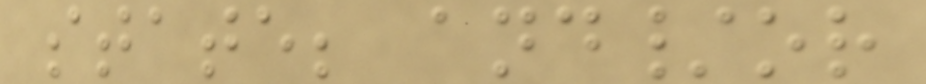state; and/or
